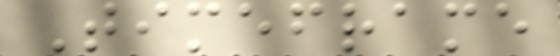Timeframe
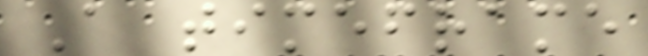A timeframe
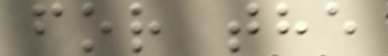for the
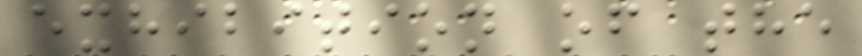exhibition of the
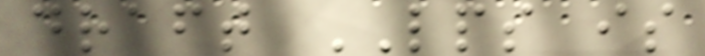draft LPS is
